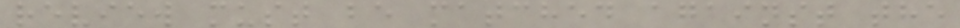review must be matched against the
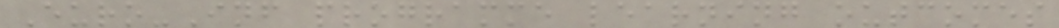Euro-Inf programme learning outcomes
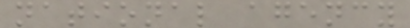national agency
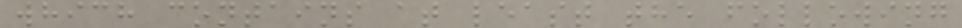which contains at least the following
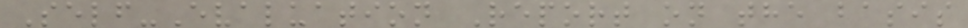Self-Evaluation Report on the basis
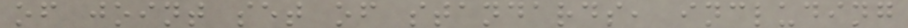of joint set of standards, including
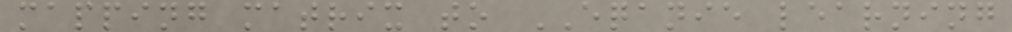mapping matrix to EQANIE learning
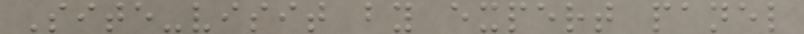Site-visit by expert panel
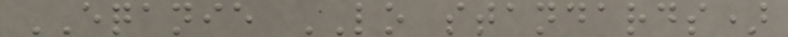EQANIE LO standards)
